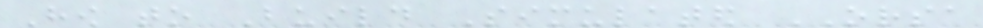How to Build Simulated ORSA
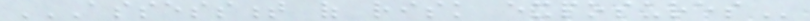ASSESSMENT OF RISK EXPOSURES
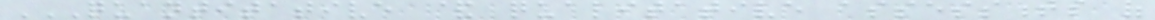QUANTITATIVE & QUALITATIVE ASSESSMENTS OF
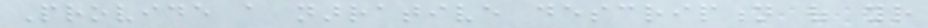Provide a narrative description of your
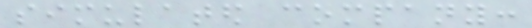simulated company:
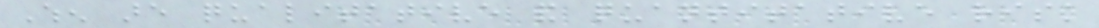When are qualitative and quantitative risk
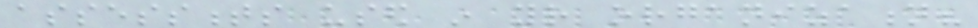assessments used in your organization?
